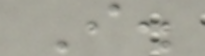I.
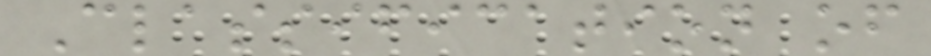Classification of
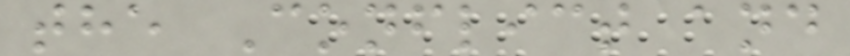the Conflict and
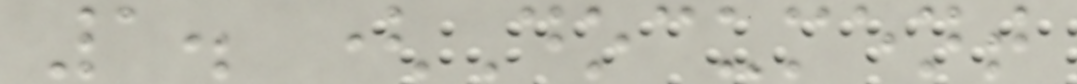1. (Document
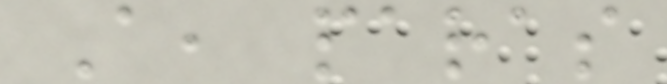A, paras
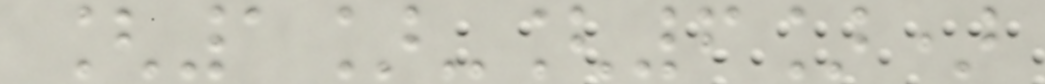[1]-[6])
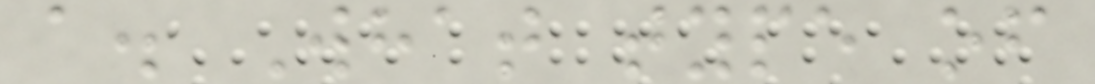a. What type of
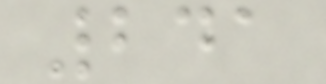241
